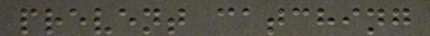prevent catching
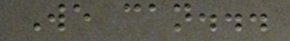We can...
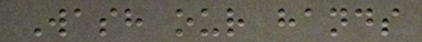Wash our hands
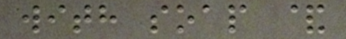with soap &
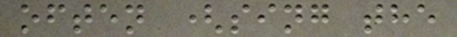often (sing the
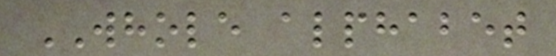WHOLE alphabet
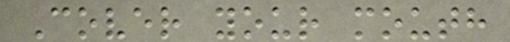Cover your mouth
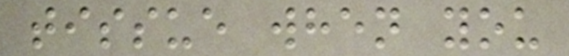tissue when you
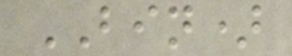BIN)
